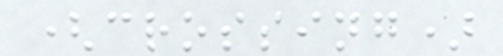(crossing)
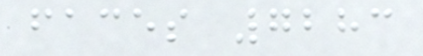faces 7283
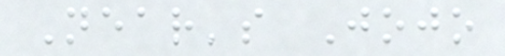Near's Jojo
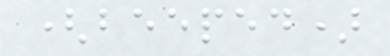(beeped)
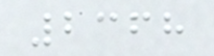2368
